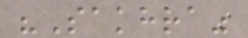"Sakhra"
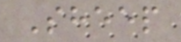Sheep
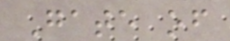Gate of
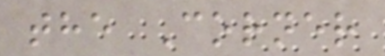the Corner
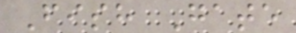Fish Gate
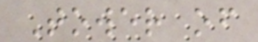Tower of
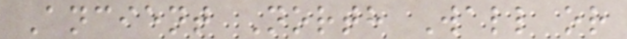Ancient North Wall or
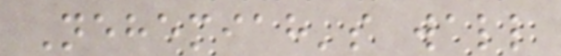Nehemiah's wall
